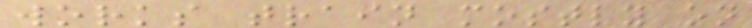works train mostly on
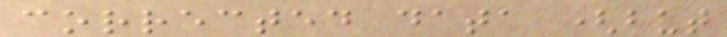corrected data (but
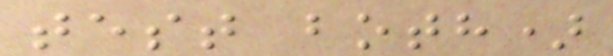test both)
